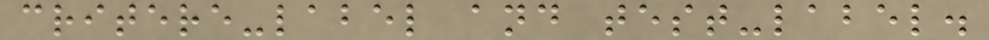critere-label and test-label.
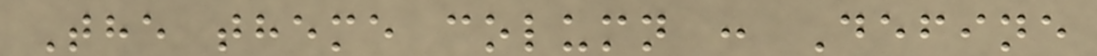The theme column : Define
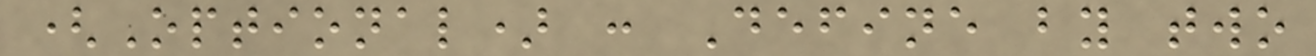(Optional) : Define by two
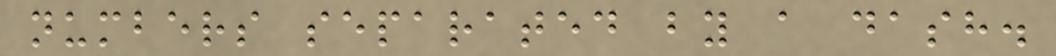numbers separated by a dash.
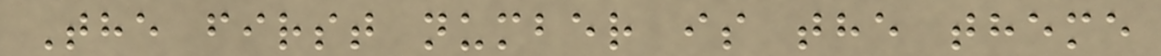The first number is the theme
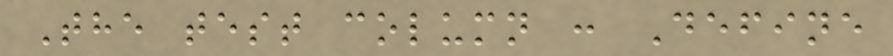The test column : Define
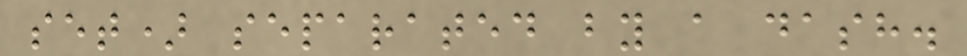set) separated by a dash.
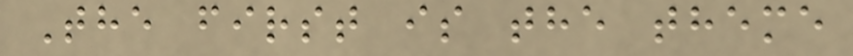The first is the theme
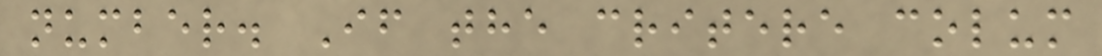number. If the critere colum
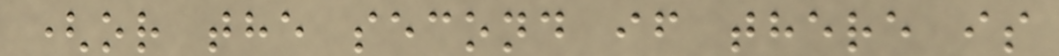(or the second if there is
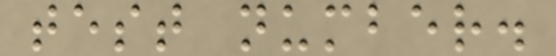test number.
